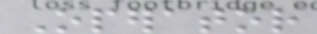Operator
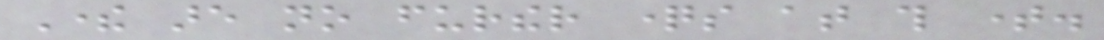There are no further questions at this time.
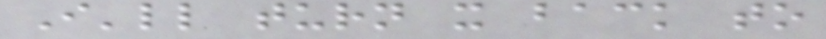I'll turn it back to
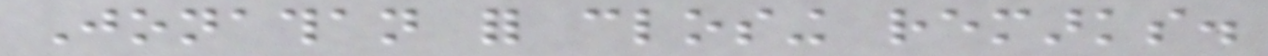Jonathan for closing remarks.
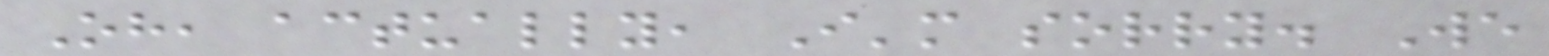Oh, actually, I'm sorry. We
